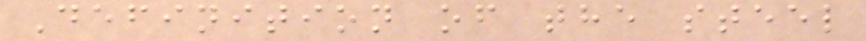Definition of the steel
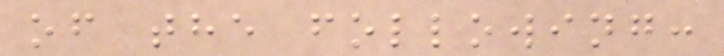of the following:
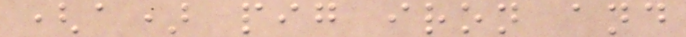(a) pig iron and
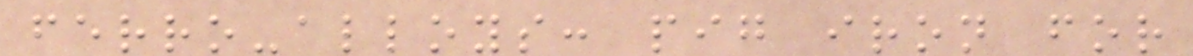ferro-alloys: pig iron for
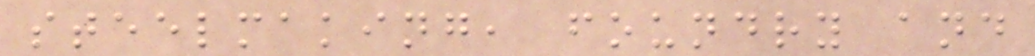steelmaking, foundry and
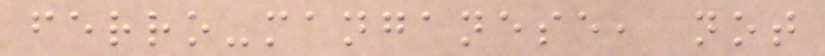ferro-manganese, not
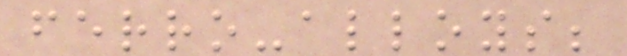ferro-alloys;
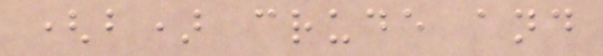(b) crude and
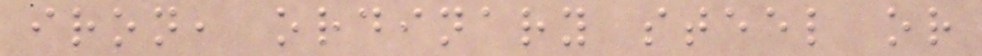iron, ordinary steel or
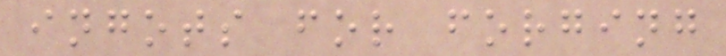ingots for forging
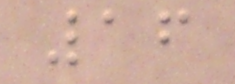16
